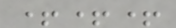+++
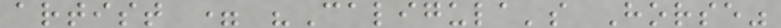artist = "Caligula's Horse"
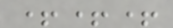+++
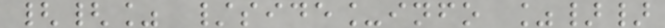{{% /side_info %}}
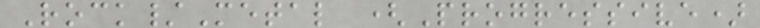Rock/Metal (Progressive)
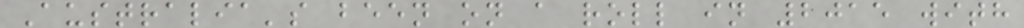Australia's been on a roll in 2015 with
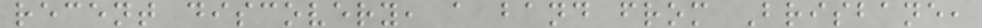recent discovery, a band from Brisbane,
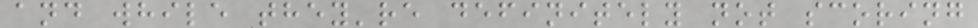and while they're definitely not scoring
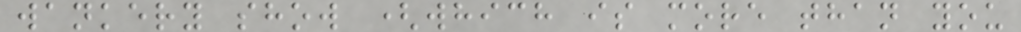wankery show (which is more than you
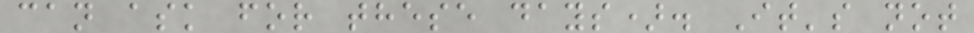can ask for these days). It's not
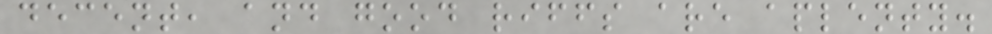decent, and good riffs are aplenty.
